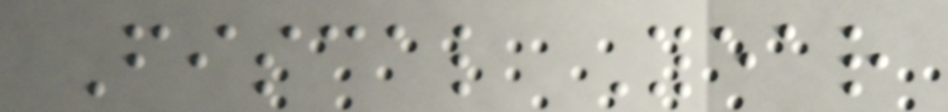Fiscal Year
